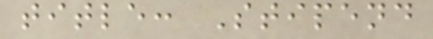title: Stipend
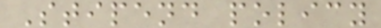Stipend policy
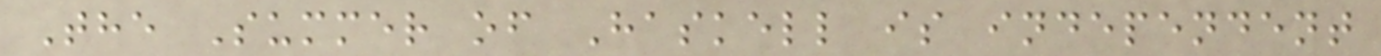The Summer of Haskell is independent
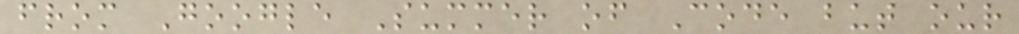from Google Summer of Code but our
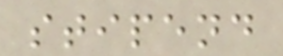stipend
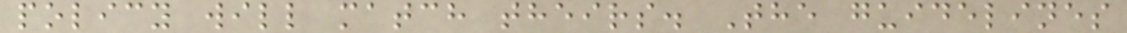policy will match theirs. The guidelines
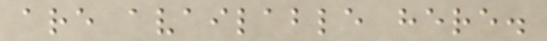are available here.
